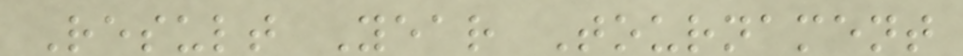Result Year Tournament
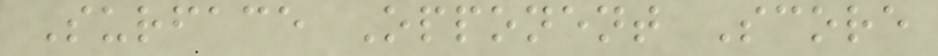Surface Opponent Score
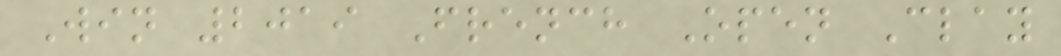Win 2019 French Open Clay
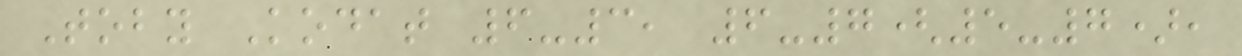Toby Kodat 6-3, 6-7(5-7),
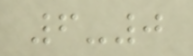6-0
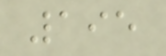195
